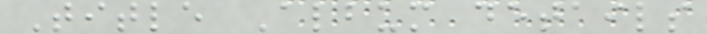Title Album details
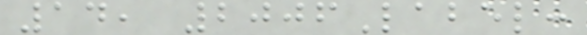14, 2006Label:
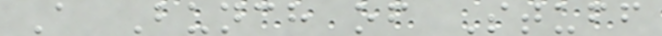A Bunch of Stuff
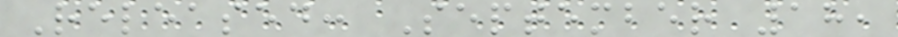Released: September 18,
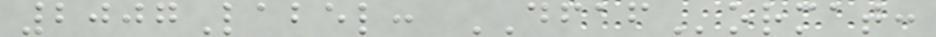2007Label: DFAFormat:
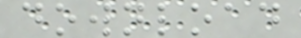download
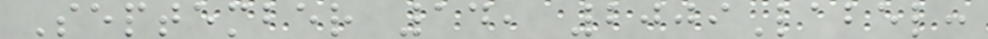September 14, 2009Label:
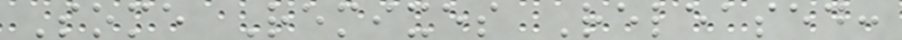Some Remixes Released:
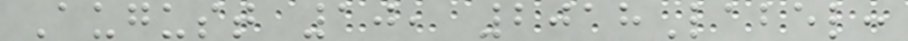August 10, 2018Label:
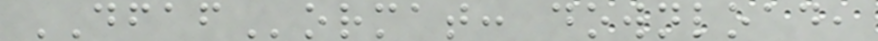DFAFormat: download,
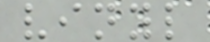vinyl
